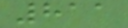811
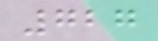727
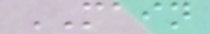MAIN
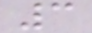3
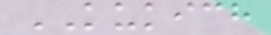KUKICH
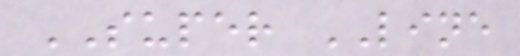SUPER LINE
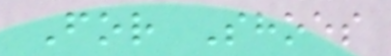For Shoes
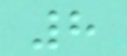8
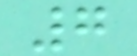7
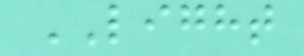LIGHT
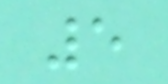5
